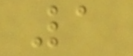1
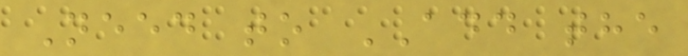Need to ADD the
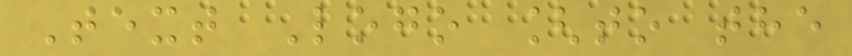Text Logo [to the
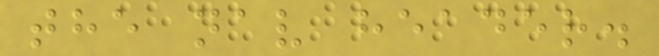the nav header.
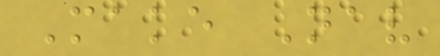Make Nav
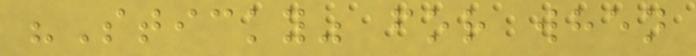"Sticky" for when
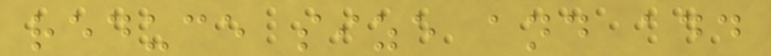reduce size and add
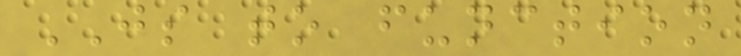JS to function
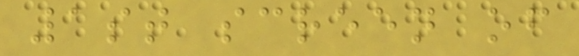1st screen of
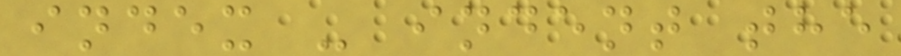index - indent the
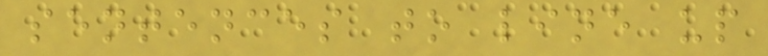sentences to line up
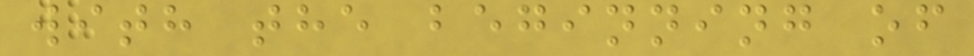with the beginning of
